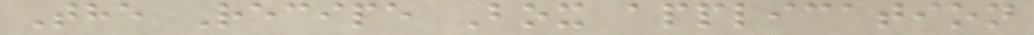The Recipe Box application
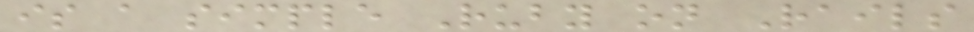is a simple Ruby on Rails
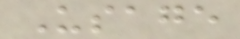Usage
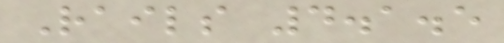Rails 4.1.5
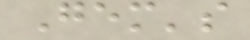Gem's
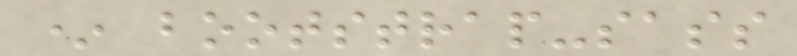* bootstrap-sass
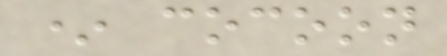* cocoon
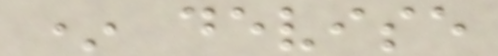* devise
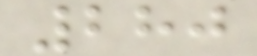280
